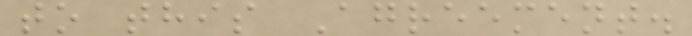to this Agreement.
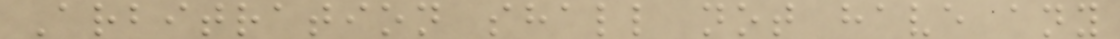Arbitration shall not have any
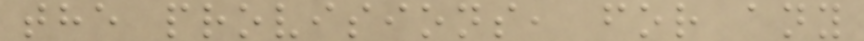the provisions, for any
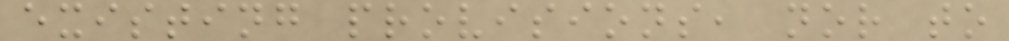existing provisions, nor to
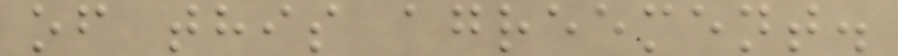of this agreement.
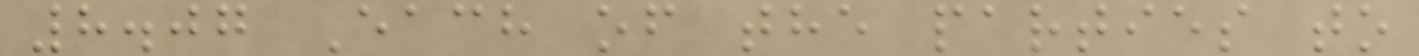8.07 Each of the parties to
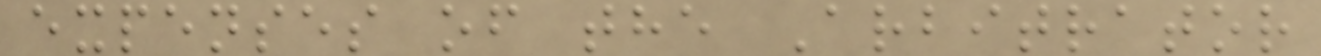expenses of the Arbitrator
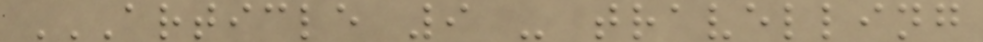ARTICLE 9 - TRAVELLING
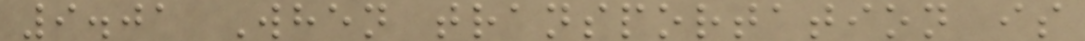9.01 When transportation is
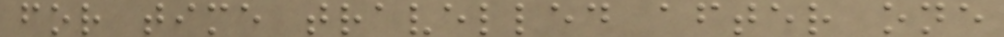for time travelled after one
